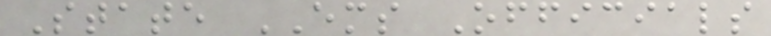State EMS Officials
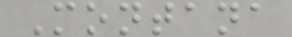Montana
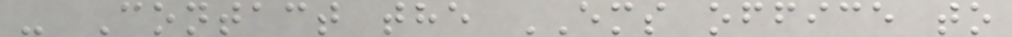- Contact the EMS office to
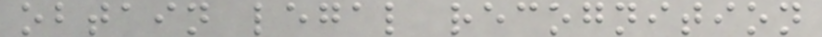obtain legal recognition
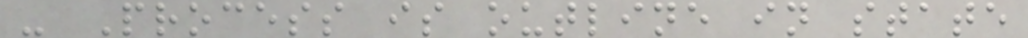- Process is outline in state
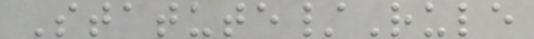Statute/Rule
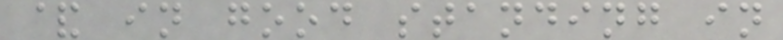& in good standing in
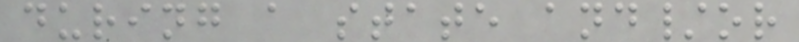during a state and/or
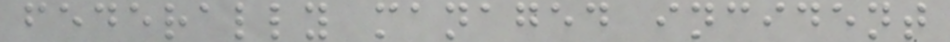federally managed incident
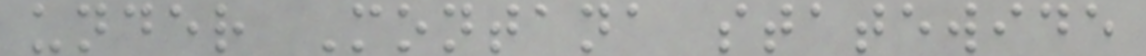under Montana statewide
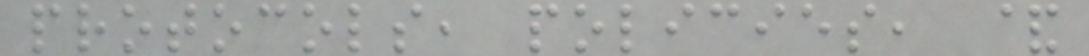protocols, policies, &
